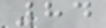84
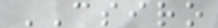CSIRO
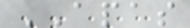APAS
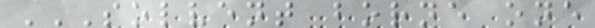SOLVENT BORNE ONE
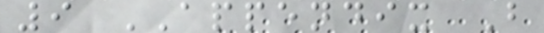9 APPENDIX B
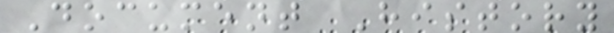Document History
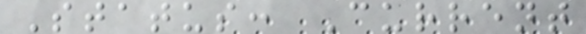Status: Current
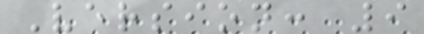Version: 9
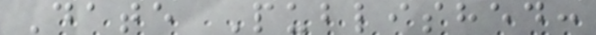Date Published:
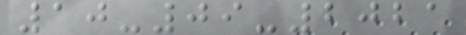10-09-2021
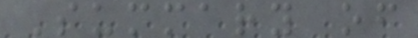Summary of
